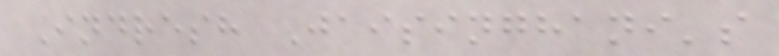Indresh Jaisinghani's
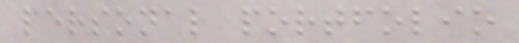personal portfolio
